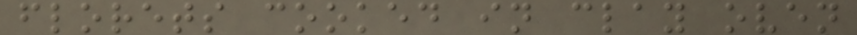florets cooked in clay oven
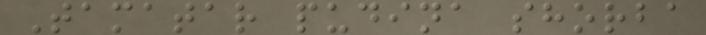Tamatar pudina shorba
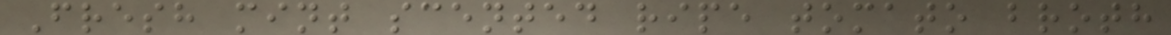Fresh mint scented ripe tomato broth
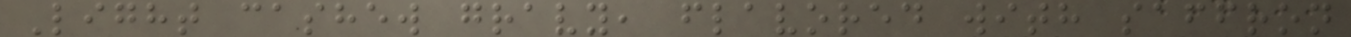Light cashew gravy, flavored with saffron
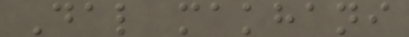Dal makhani
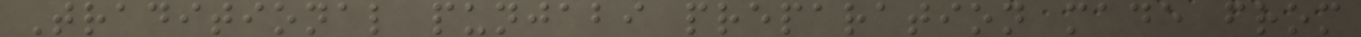Traditional punjabi preparation made from
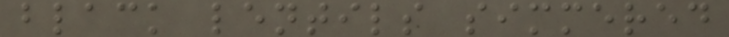black lentils simmered
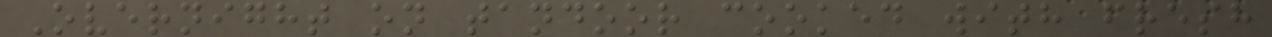Overnight on tandoor cooked with fresh
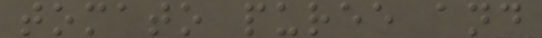tomato puree and
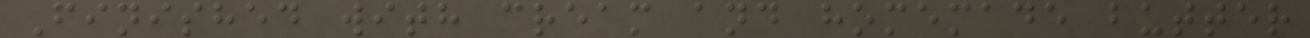Finished with cream and homemade butter
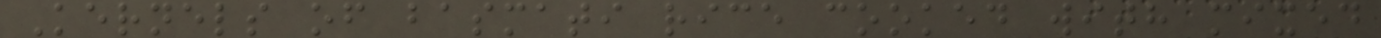Kernels of basmati rice cooked with mixed
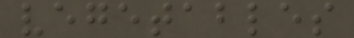vegetables
